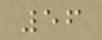56
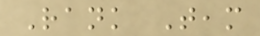Rank Team
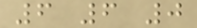6 6 0
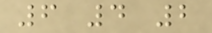6 4 2
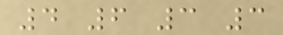4 6 3 3
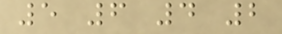5 6 4 2
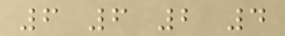6 6 2 4
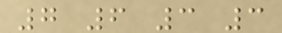7 6 3 3
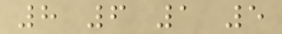8 6 1 5
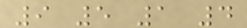9 5 1 4
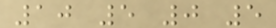10 5 0 5
